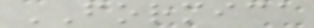FORMICA
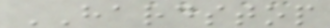HARDSTOP
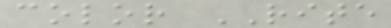color RITE
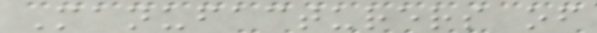Manufacturers of
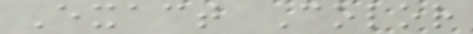Exact Color
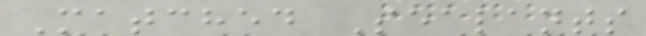Matched Sealants
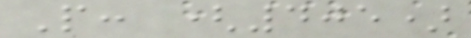P: (405)
